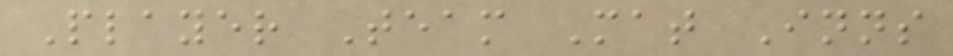Player Team Mat Inns
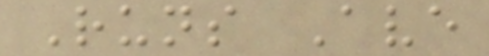Runs Ave
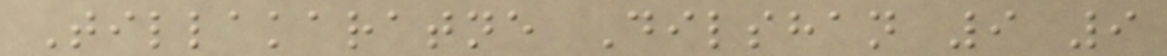Tillakaratne Dilshan 9 9
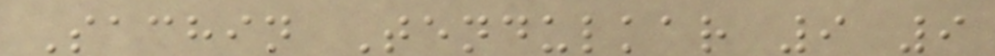Sachin Tendulkar 9 9
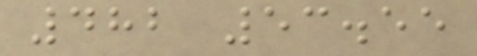482 53.55
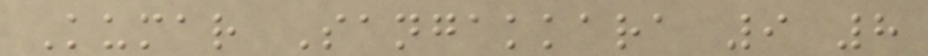Kumar Sangakkara 9 8
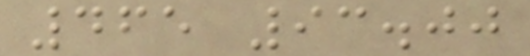465 93.00
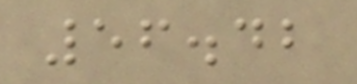56.42
